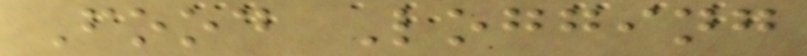Food Logging
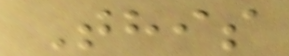This
